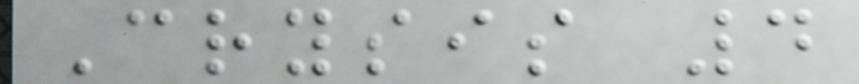Crysis 4
